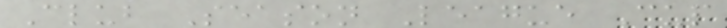Club Season League Cup
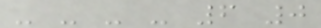- - - - 6 0
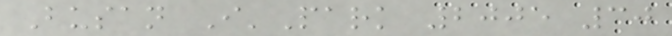Busan I'Park 2005 30
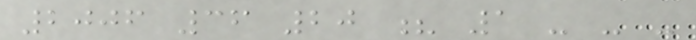2006 36 20 ? 1 - - -
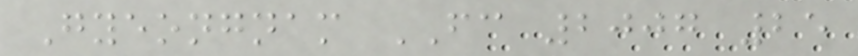Gyeongnam FC 2007 25
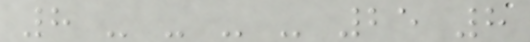8 - - - - 25 8
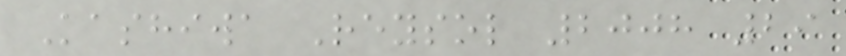Kashiwa Reysol 2008 29
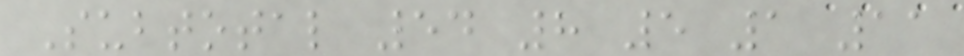Subtotal 54 8 5 1 11
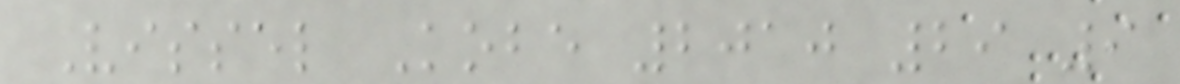Vissel Kobe 2010 29 9
